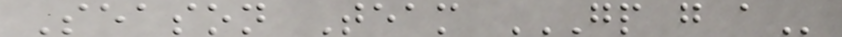Season Team GP G A
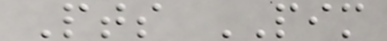Pts PIM
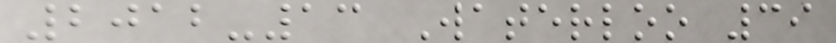2012-13 Waterloo 39
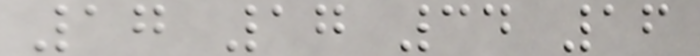17 17 34 16
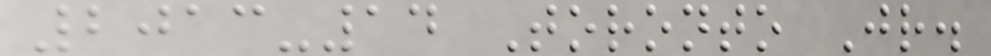2013-14 Toronto Jr.
